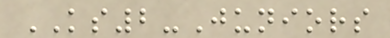KS2-Juniors
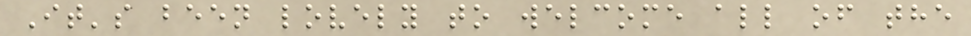It's been lovely to welcome all of the
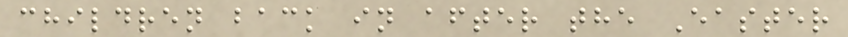children back in after the Easter
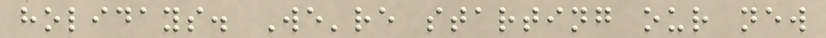holidays. We're starting our new
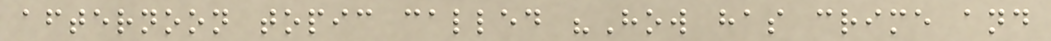afternoon topic called "How has crime and
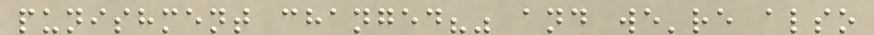punishment changed?" and we're also
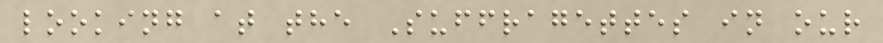looking at the Suffragettes in our
